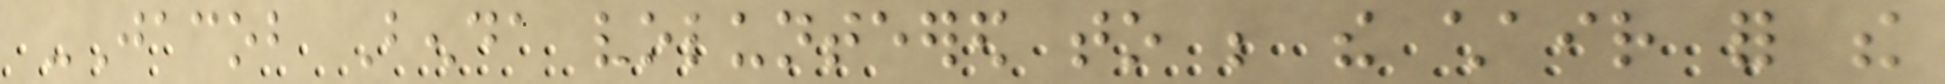-Jacob Benda volunteered to be the chair for the
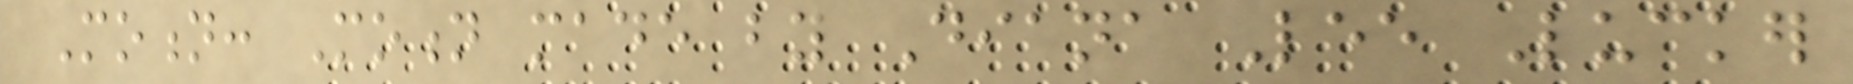Motion: Motion made by Diana Lee Lucker
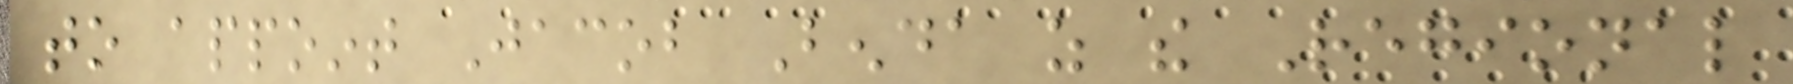to appoint Jacob Benda as the Regional
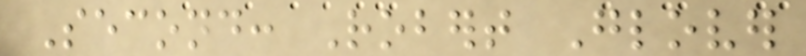Second: Robert Glover
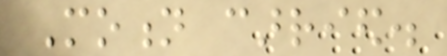Motion carried.
